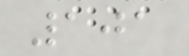101
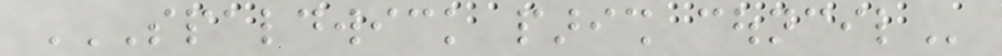SPALDWICK PARISH COUNCIL
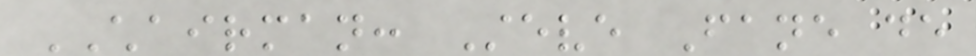CHAIRMAN: Steve Fane de
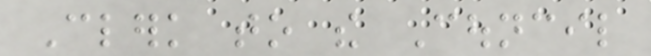Clerk to the Council
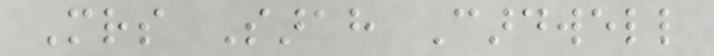Mrs Sarah Cardwell
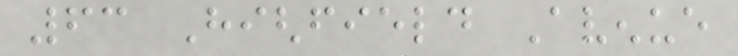63 Highfield Avenue
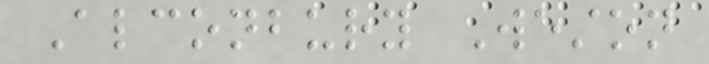Alconbury Weston
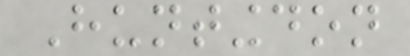Huntingdon
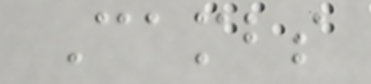Cambs
